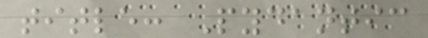title: Pydantic
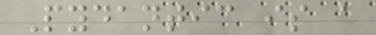Pydantic is a
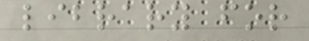library for
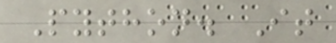Python. It
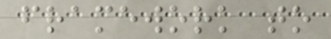framework to
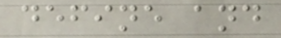define and
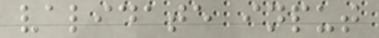validate input
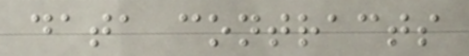data contracts
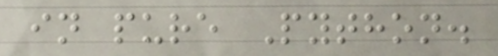in pure Python.
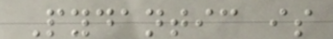Pydantic is
